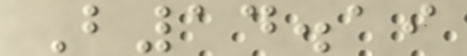B14.19
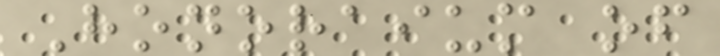Honoraium of
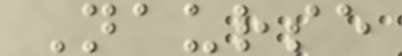Naurse
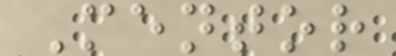Mentor
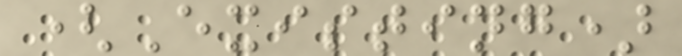(Existing)
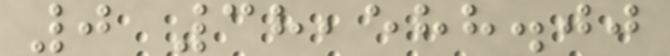0 38,588.00
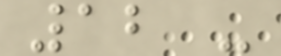12 -
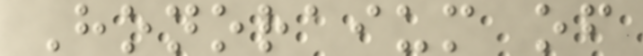Honoraium of
